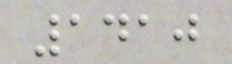1410
